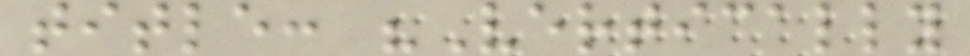title: "Vertically
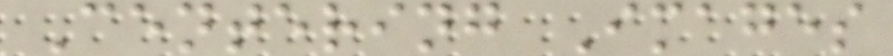Centering Images
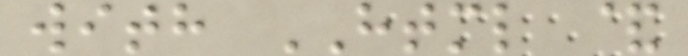with HTML &
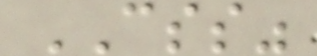CSS"
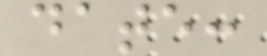date:
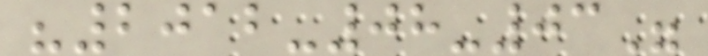"2012-08-03"
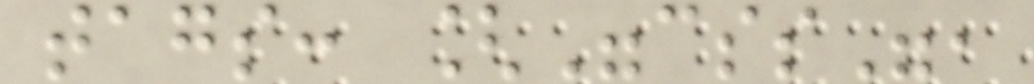tags: ["css",
